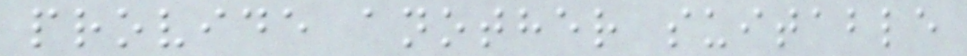provide another suitable
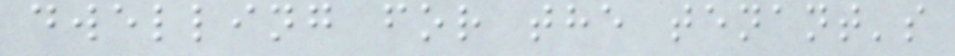dwelling for the tenant's
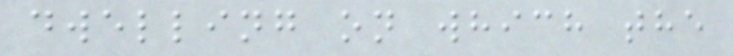dwelling on which the
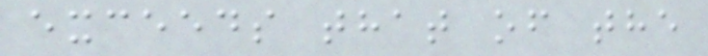exceeds that of the
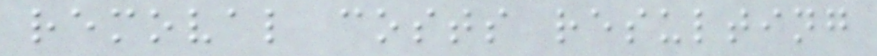removal costs resulting
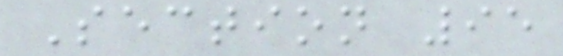Section 95
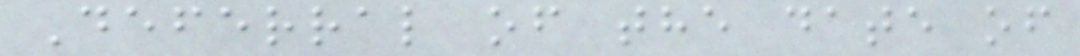Deferral of the date of
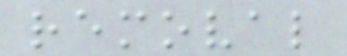removal
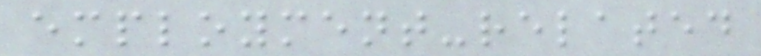employment-related
